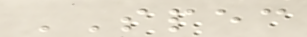SPEC
